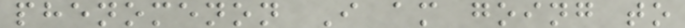phenomenon I am going to
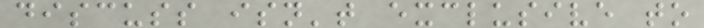discuss isn't exclusive to
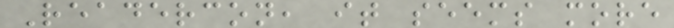Readercon, it seems more
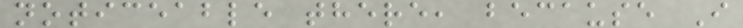noticeable there, because I
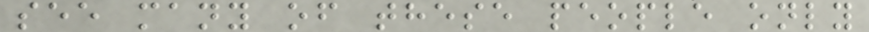see many of these people only
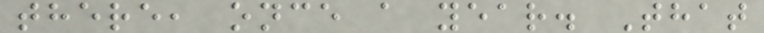there, once a year. That
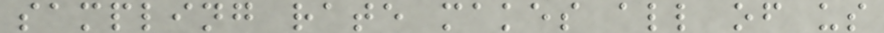sampling rate makes all of us
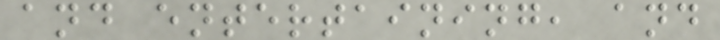and entertaining, and
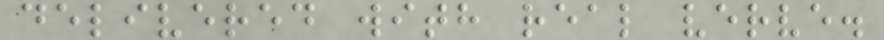delivered with real verve.
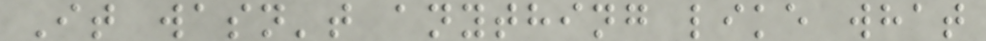It wasn't anything like what
